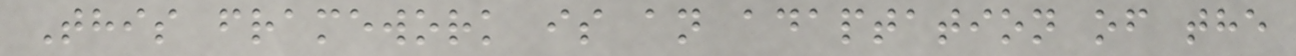This framework is an adaptation of the
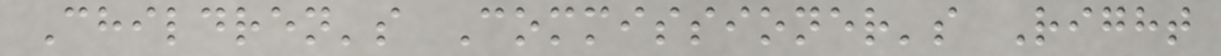Children's Commissioner's Right
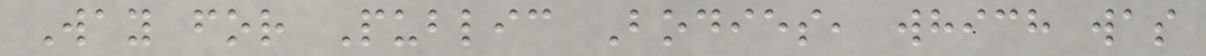Way for Public Bodies, which was
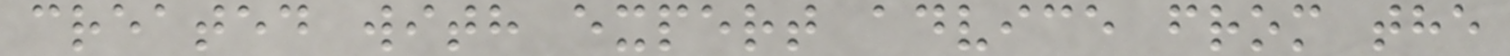created with expert advice from the
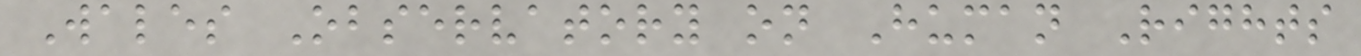Wales Observatory on Human Rights
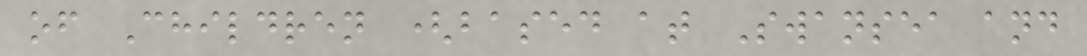of Children (based at Swansea and
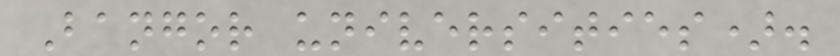Bangor universities).
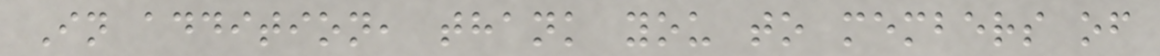In addition, thank you to members of
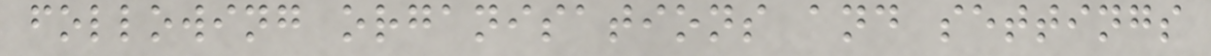following organisations and settings
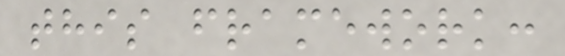this framework:
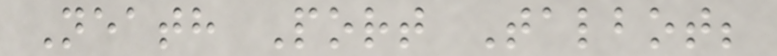Neath Port Talbot;
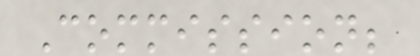Commission;
